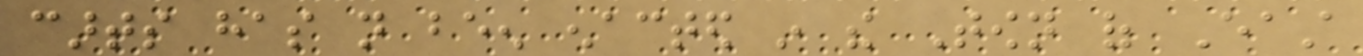carts has not been enacted in the Town of East
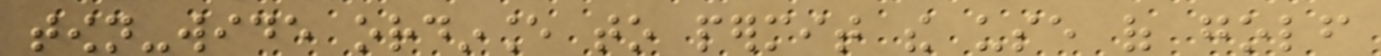town-wide ordinance to permit the use of golf
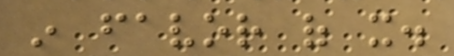in favor of it.
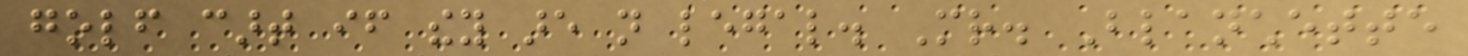golf cart if they are not legal. Mr. Blanchette
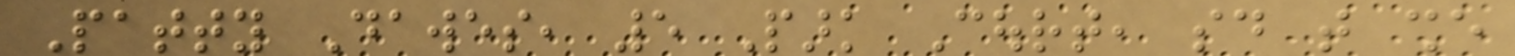Patty Dawes, 5 Park Court, said that she
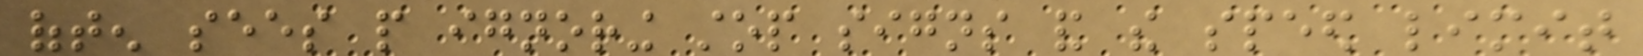often sees people ignoring stop signs and the speed limit
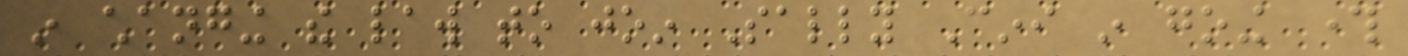in changing the law to join Sally Cini in going through
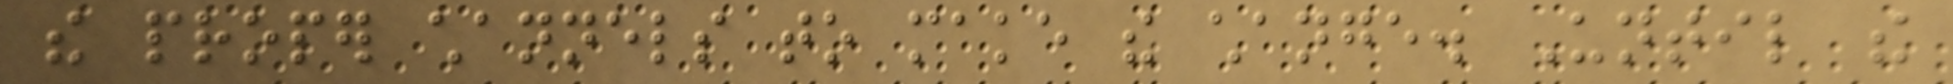the proper channels to make the change. Until the
